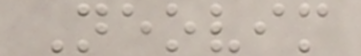Neovim
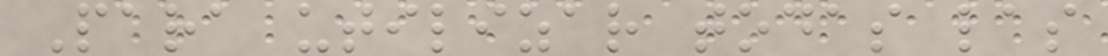Para utilizar todas las
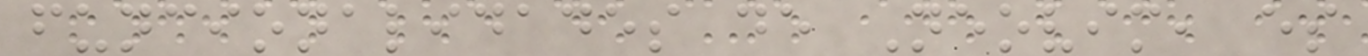funcionalidades de Neovim, es
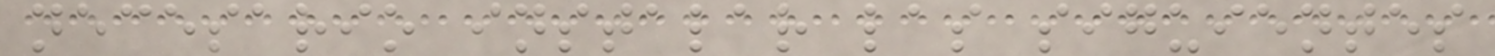necesario instalar las siguientes
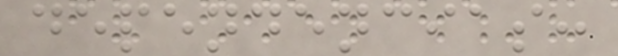dependencias:
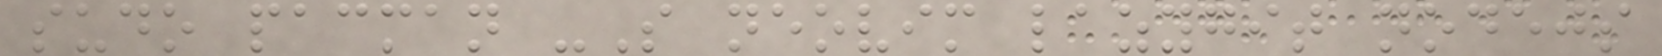sudo pacman -S neovim lazygit nodejs
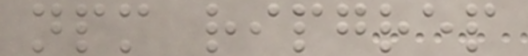npm ripgrep
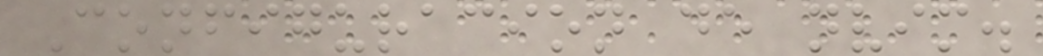Configuracion de nvim.
